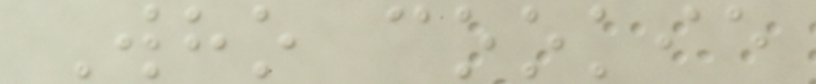Who cookie
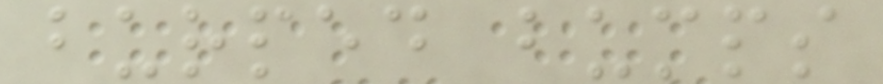burped bumps
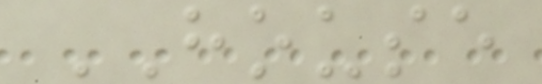HOUSE
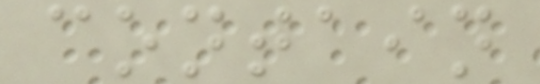contain
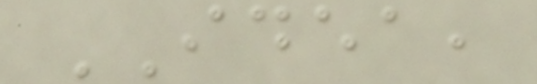IDEA,
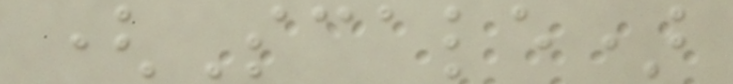(Scale)
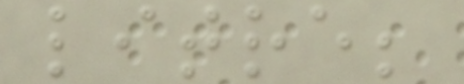litre;
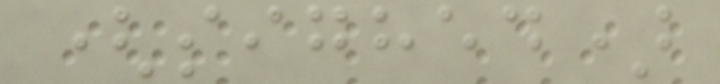(sighed)
